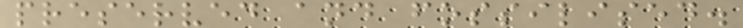preserved and fossilised.
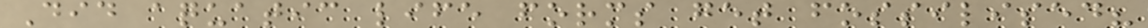Did aquatic life forms get fossilised?
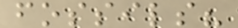fossils?
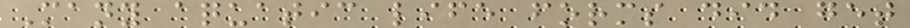Many aquatic life forms did get
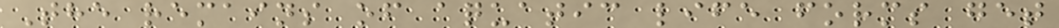The remains of aquatic life forms get
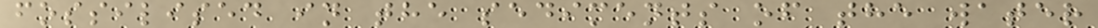fossilised in the sediments of the water
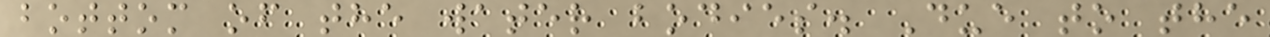bottom of the water bodies. Due to the
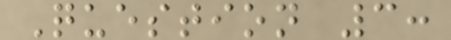Question 3:
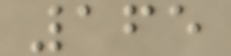165
